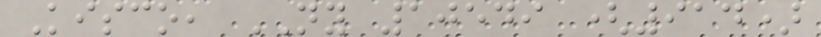Kisco, NY 10549 (914)
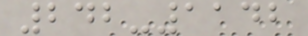242-1142
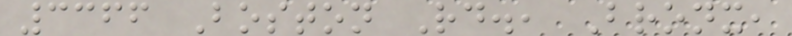3366 Boston Rd., Bronx,
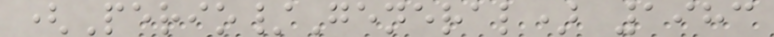(Perio/General) 1983
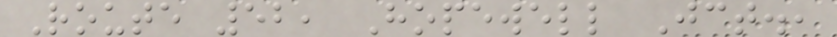Route 52, Hopewell Jct.,
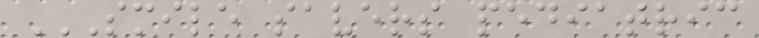SMILE SAVERS PEDIATRIC
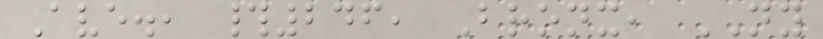Ave., #246, Bronx, NY
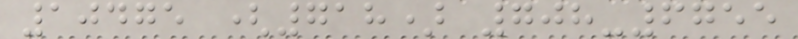10475 (718) 708-6755
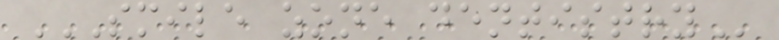SMILE ZONE DENTISTRY
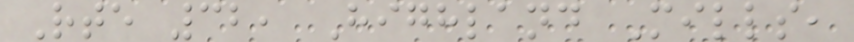Rte 32, Highland Mills,
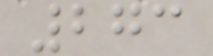273
